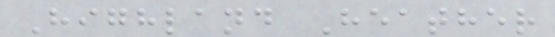Highland Heather
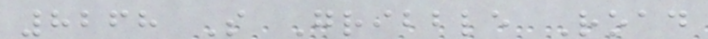8268 S Gribble Road
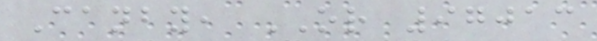Canby, OR 97013
